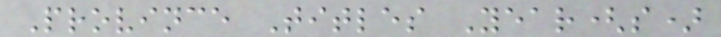Province Titles Year(s)
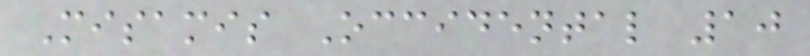Misamis Occidental 10
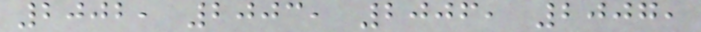2002, 2003, 2006, 2007,
